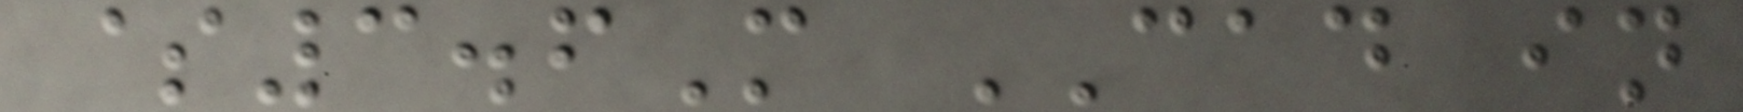$3.6M CAD in
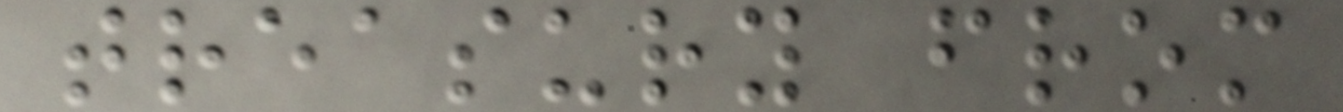treasury from
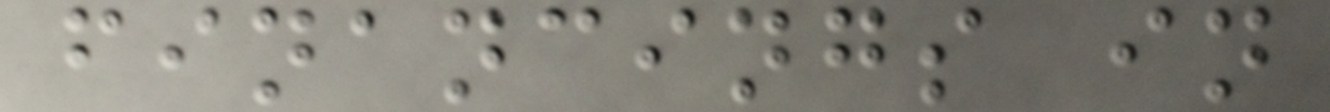financings in
